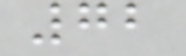72
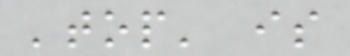'top' is
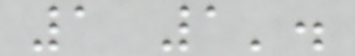1 1'.
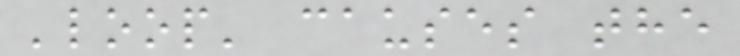'loop' causes the
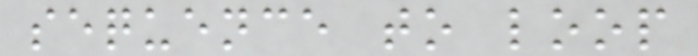sequence to loop
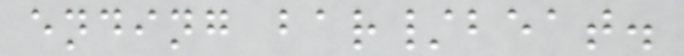ending bar/beat.
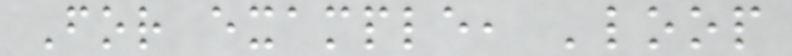For example, 'loop
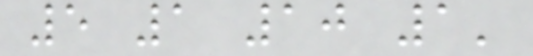5 1 10 1'
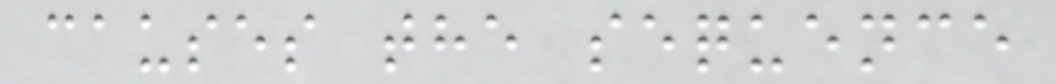causes the sequence
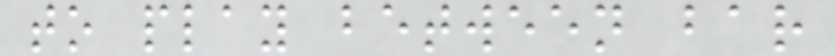to play between bar
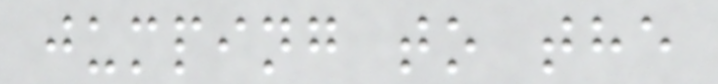jumping to the
